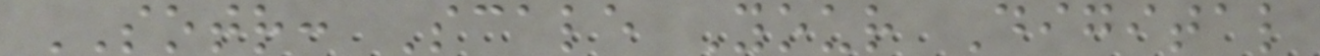SOTR: Scale Your Digital
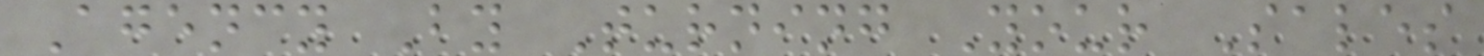Agency By Turning Your Sales
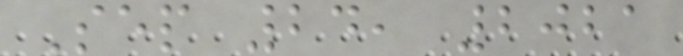Sep 24, 2021
